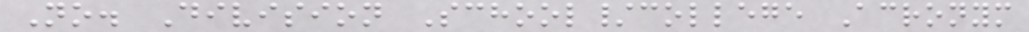No. Division School/college Acronym
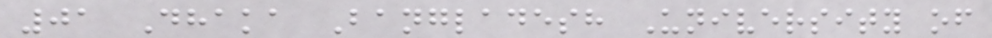01 Dhaka Bangladesh University of
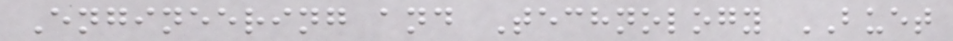Engineering and Technology BUET
